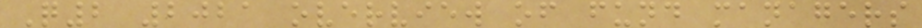Q2 2021 overview of fund managers
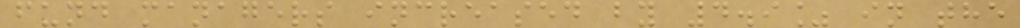fund managers increased by 4.9% in the
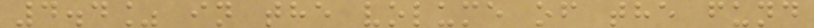4.4% in the volume of the fund
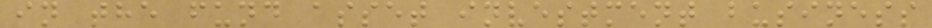in the fund asset investment business
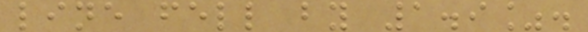line fell by 1.9%.
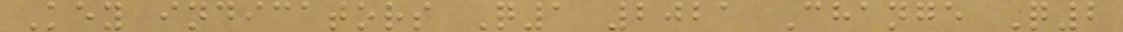Key indicators Q1 2021 Change Q2
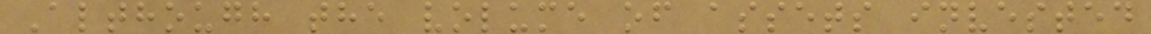Although the volume of assets invested
